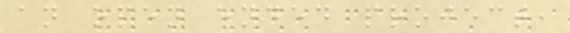an open ended project,
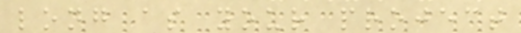long as your project
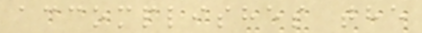accomplishes the
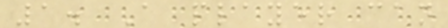1. A player can
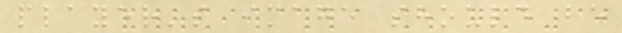player's image should be
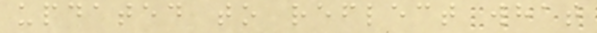updated to reflect what
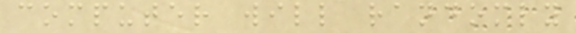computer will randomly
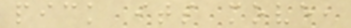pick its move,
